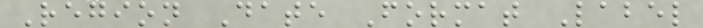Region Date Format Label
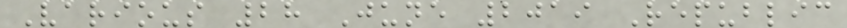Various 28 June 2019 Republic
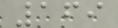169
